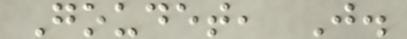Goudet, J.
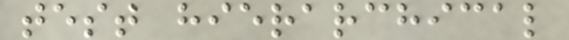test hierarchical
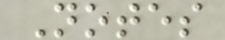Notes
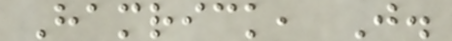Hamrick, J.
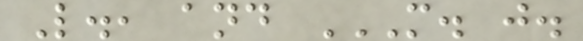L., and M. J.
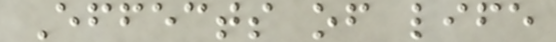Effects of life
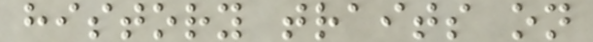history traits on
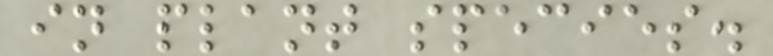in plant species.
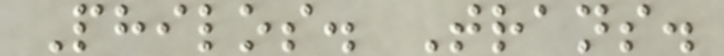Philos. Trans.
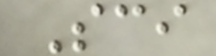Sci
